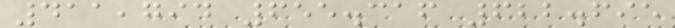411,794 655.316 622.695
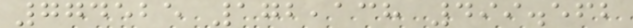774525 172,138 499.562
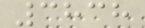3838
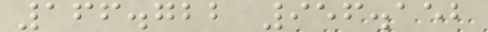166.722 956.152
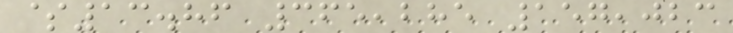$13.86 365,285 157,023
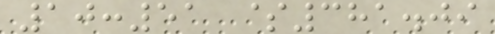10:51 $381.09
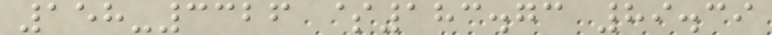158-3326 $183.73 89.39
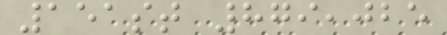151st 879,025
